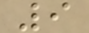9
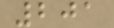201
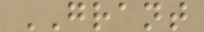GRANT
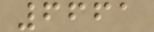6661
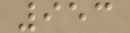953
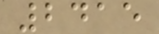2415
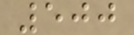500
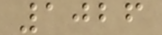1026
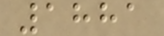1881
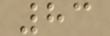83
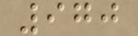970
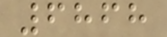6868
